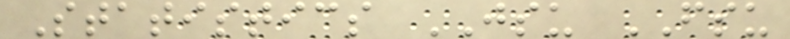Statistics JSU FSU
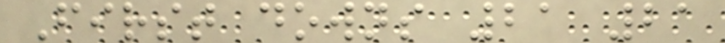First downs 21 21
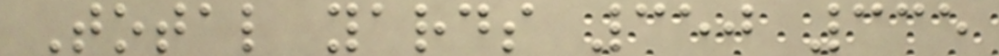Total yards 350 335
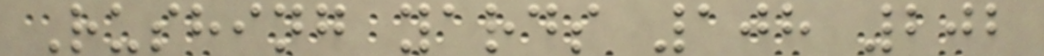Rushing yards 108 202
